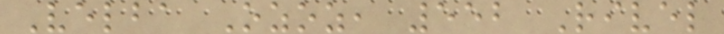Velba Ozoz, 552 Rivel
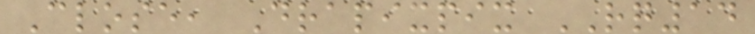Close, Drapixpix RQ14
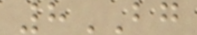8BG
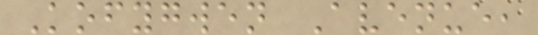Kofygwen Avenue,
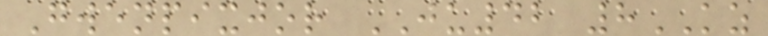Gwenpixjor JU42 8KZ
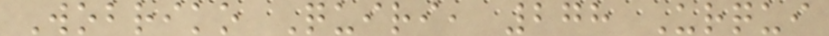Wobriko Quiri, 278 Urqui
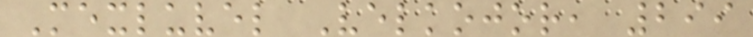Mexluvel Velkojor, 299
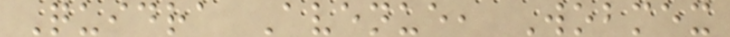Quidra Avenue, Wobmex
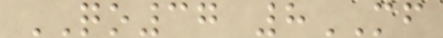QO37 8MF
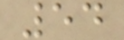54
